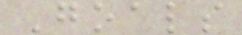Goals
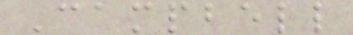Campbell
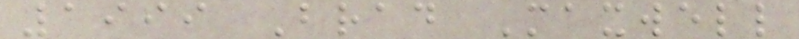1999 Brad Maxwell
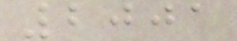2001
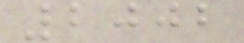2002
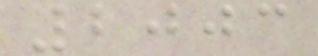2003
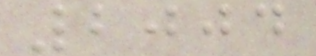2004
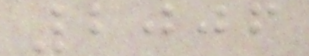2006
